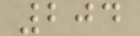204
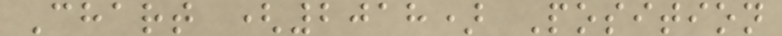Chart (2018) Position
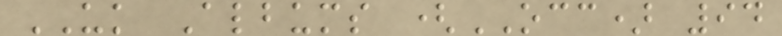UK Albums (OCC) 94
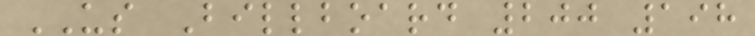US Billboard 200 198
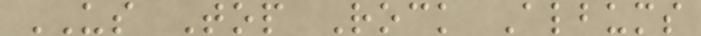US Top Rock Albums
